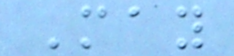May
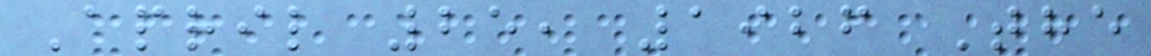April 25, 1926 The
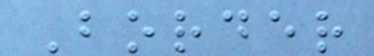Border
